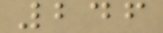246
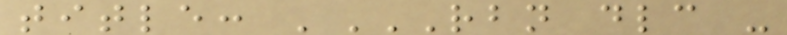title: 'RBN DLC -
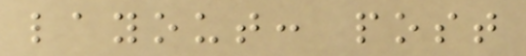layout: post
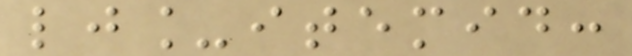lj_itemid:
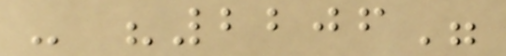- "2206"
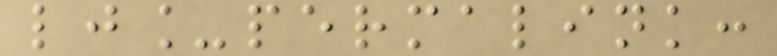lj_permalink:
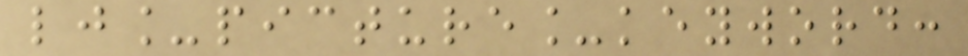lj_picture_keyword:
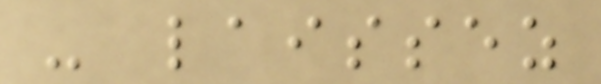- laissez
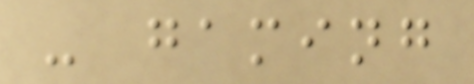- gaming
